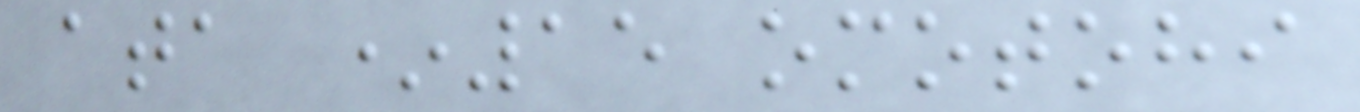ata *15 omotohi
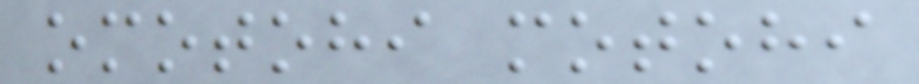omotohi motohi
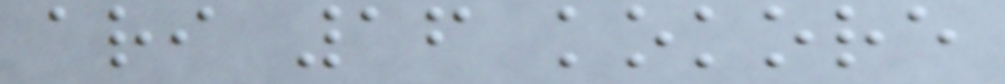ari 16 kokore
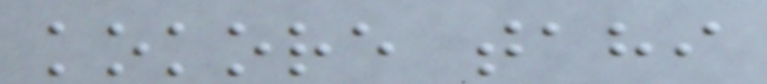kokore tahi
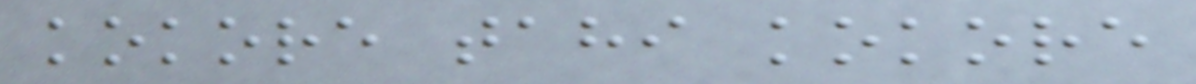kokore tahi kokore
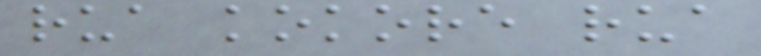rua kokore rua
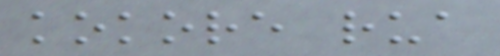kokore rua
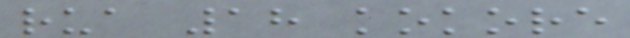rua 18 kokore
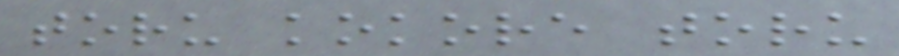toru kokore toru
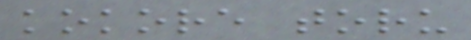kokore toru
